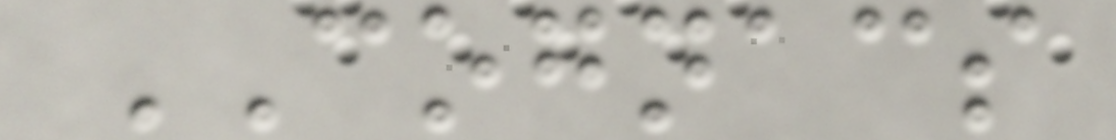COGNACS
